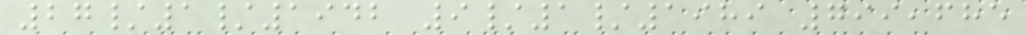27/1/1942 9/1/1989 799,685
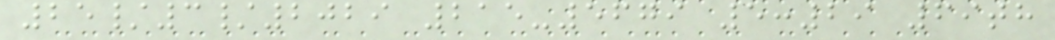25/3/2029 215-5679 5:29 69th
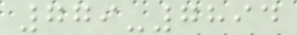779-7894
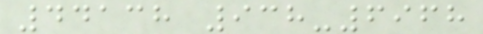44138 938-6968
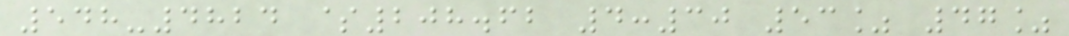548-4824 $208.62 4:30 53% 47%
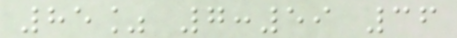85% 7:59 36
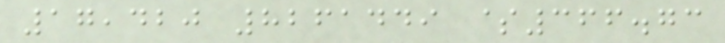17,420 8261449 $366.73
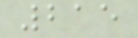215
